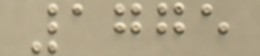1775
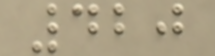420
